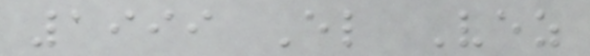1999 El Vez
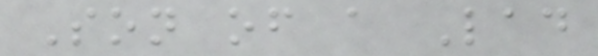Son of a Lad
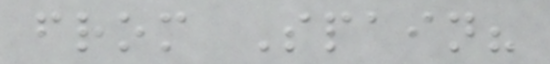from Spain?
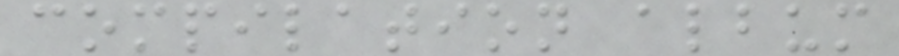compilation album
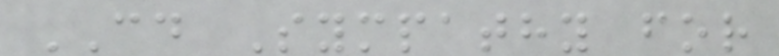CD Sympathy for
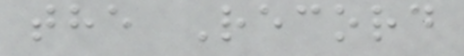the Record
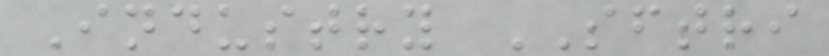Industry SFTRI
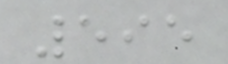595
